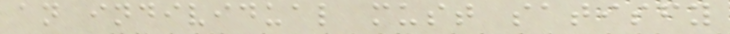an individual must satisfy
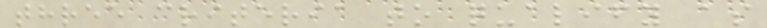three criteria to qualify as
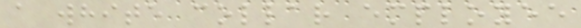a white collar employee
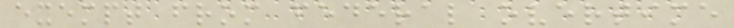exempt from federal overtime
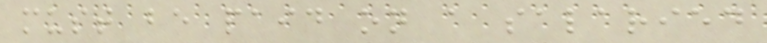must be paid on a salaried
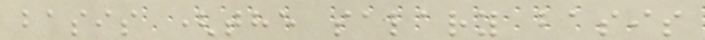basis (the salary basis
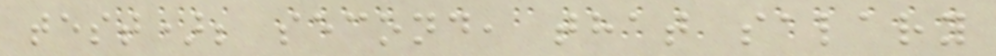test); second, that salary
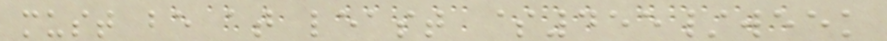must be at least $455/week
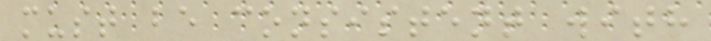must be consistent with
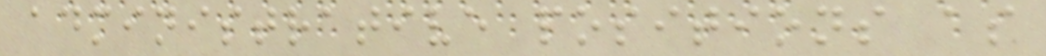administrative positions as
